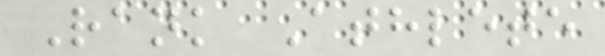Rank Athlete
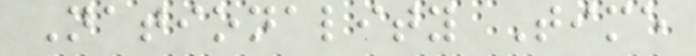Nationality Time
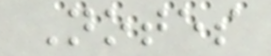Notes
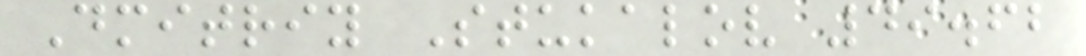Dmitriy Stukalov 49.62
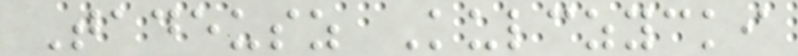Tadeusz Kulczycki
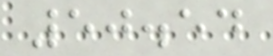50.54
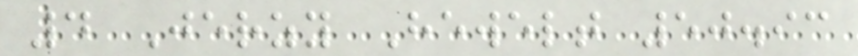4 Jerzy Hewelt 50.93
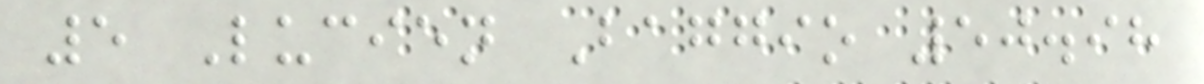5 Lucien Baggio 50.98
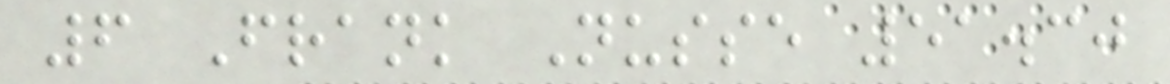6 Frank Nusse 51.30
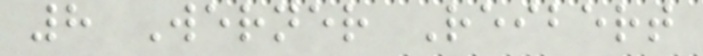8 Werner Reibert
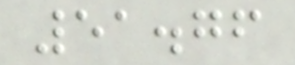51.76
